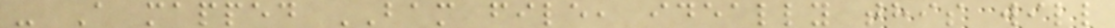- A mapped BAM file, ideally this will
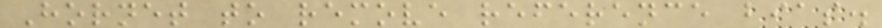Hornet to remove reference bias.
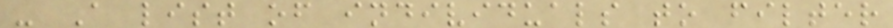- A list of individuals to filter
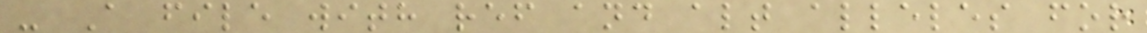- A file with ref and alt alleles for
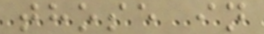those in
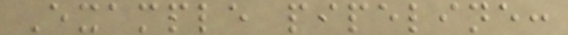Example pipeline:
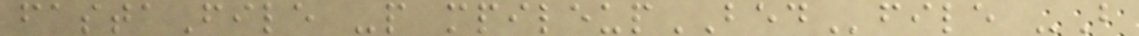fastaFile -p mpileupBEDfile -B
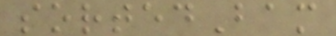sortedBam
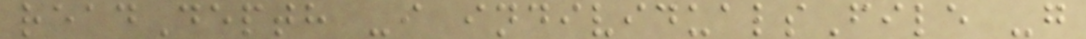readDepth -i individualsFile -g
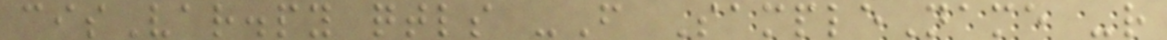cisVar.py qtls -F SampleName -r
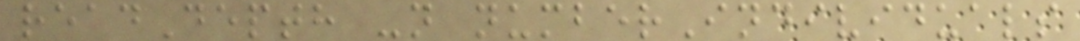readDepth -n numberIndividuals
